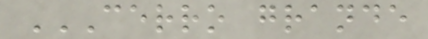CERRO GRANDE
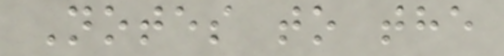Notes to the
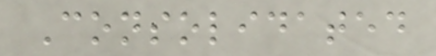Consolidated
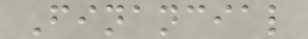Financial
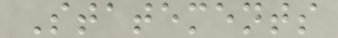Statements
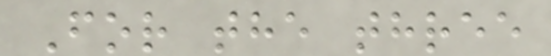For the three
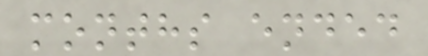months ended
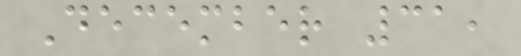December 31,
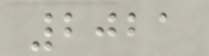2021
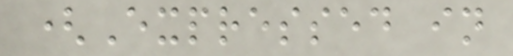(Expressed in
